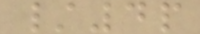/4p
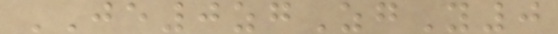JE0zgZgY0
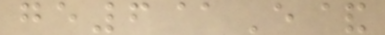ge6@E&
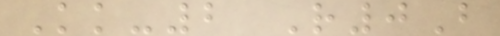Kk-2 R0B
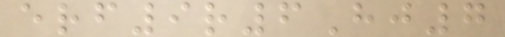erf9r6Hj7
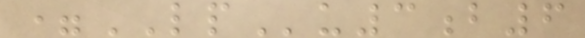=LPu3b6
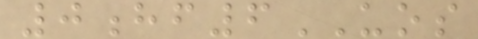0hf6UOS
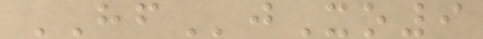HFjXo9
